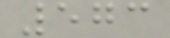573
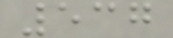537
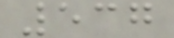537
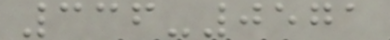336-0571
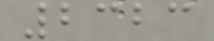2323
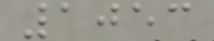1053
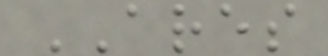ARES
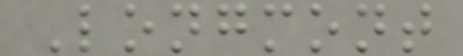Longmont
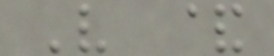V &
